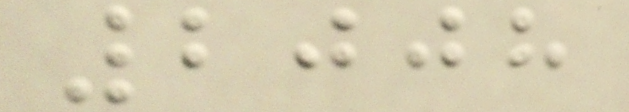2008
